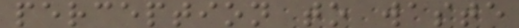perception to waste
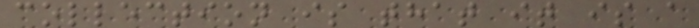collection is that it is a
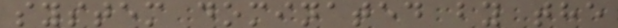system dominated by the
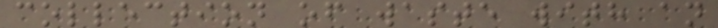collection of waste with an
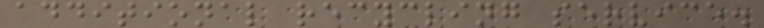additional recycling service.
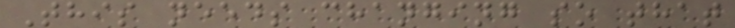This needs changing so that
